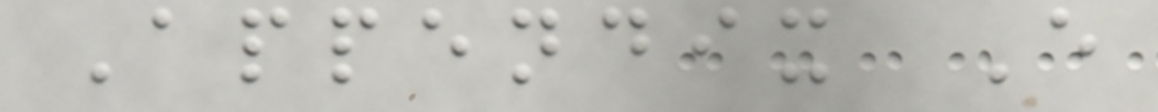Appendix E
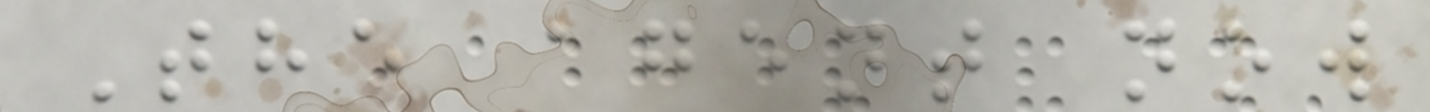The agent now
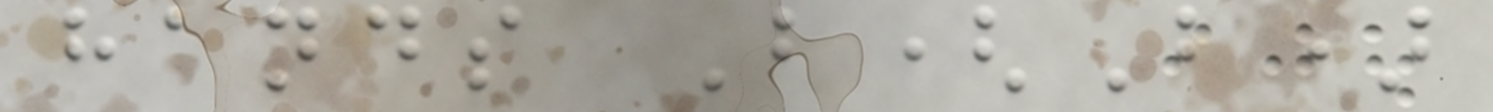hands B(B)
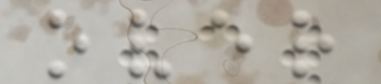over
